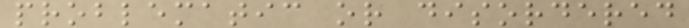problematic or disordered
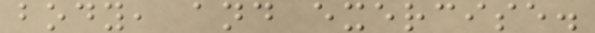body, and exercise.
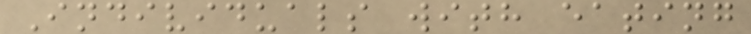Individuals with eating
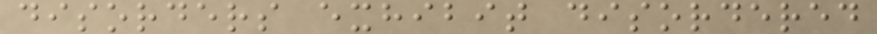disorders exhibit disordered
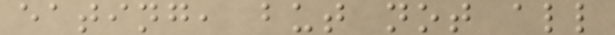eating, but not all
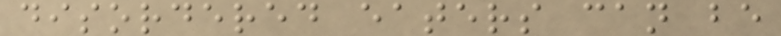disordered eaters can be
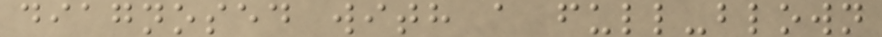diagnosed with a full-blown
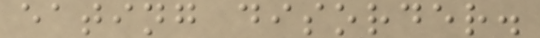eating disorder.
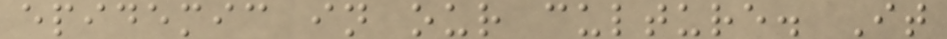epidemic in our culture. It
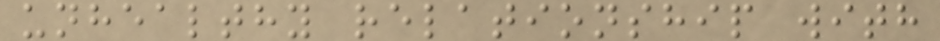unhealthy relationship with
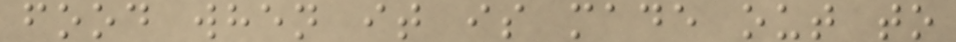food when it is made out to
